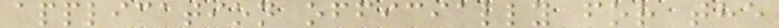application officially for the
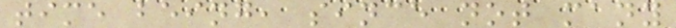time being, since not many
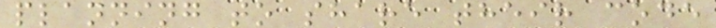planning to share their code
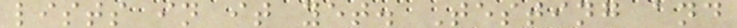lists in it yet. Testing and
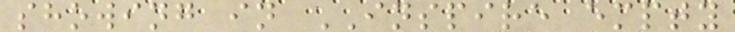showing in INSPIRE empty
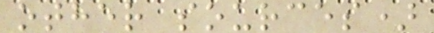other sources)
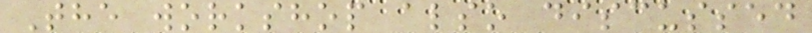The workshop also discussed
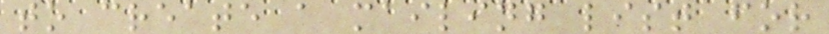to create a mailing list for
